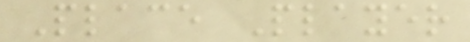Place Player
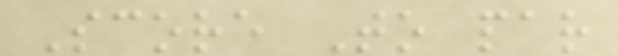Score To par
